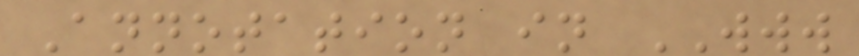Annotation in WWW
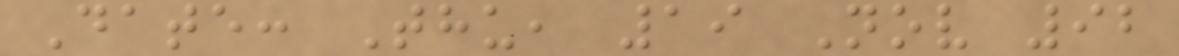Date: Thu, 19 Nov 92
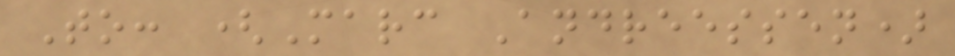To: (Marc Andreessen)
